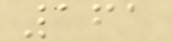161
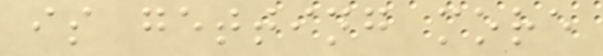is getting more
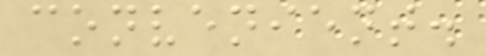convenient.
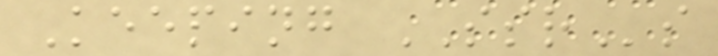Keeping SSRs
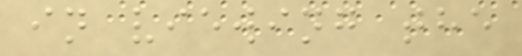in viewing the
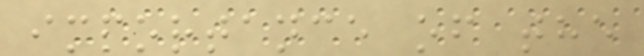importance of the
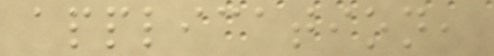application,
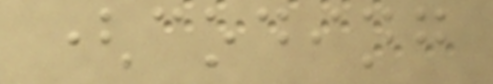(coding
